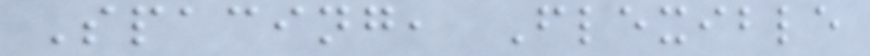Spacing, Flexible
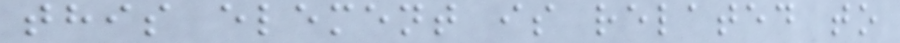this element is related to
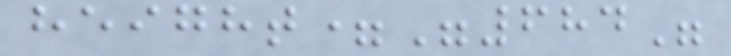height="684"
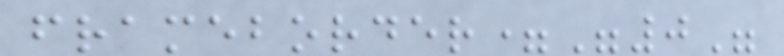frameborder="0"
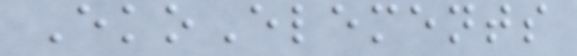EkoElements
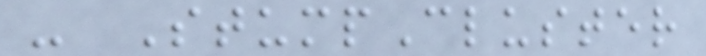- StumpCluster
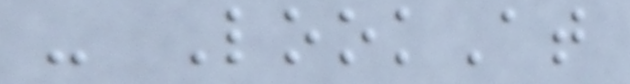- LookAt
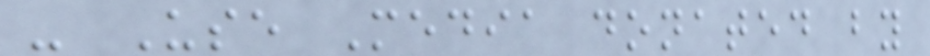- Use Media donated by
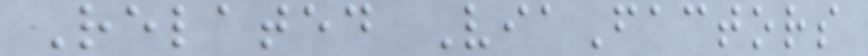Related ViaFactors
